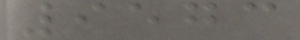9573
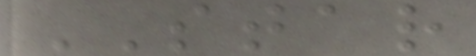STAR
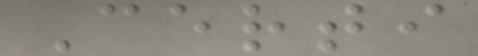Certi
